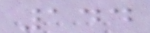144
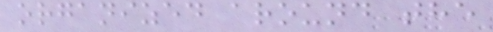organized around the
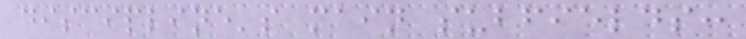discipline's main subfields:
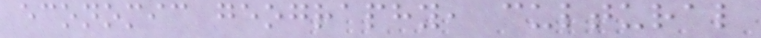economic geography, cultural
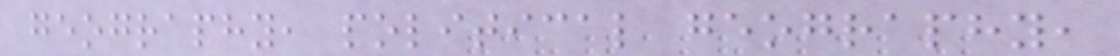geography, political geography,
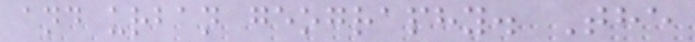and urban geography. The
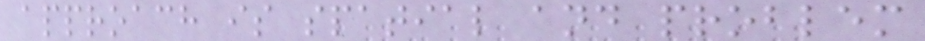approach is spatial and problem
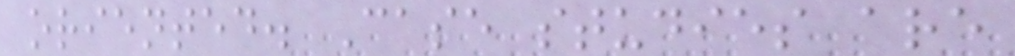oriented. Case studies are
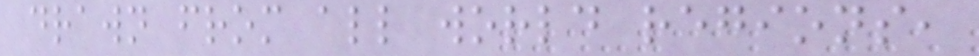drawn from all world regions,
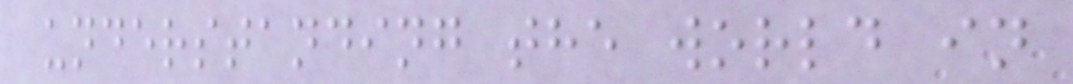understanding the world in
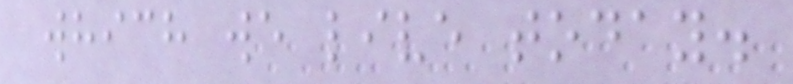which we live today.
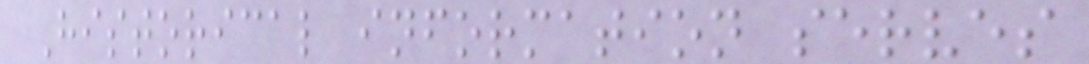Historical information serves
